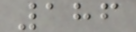186
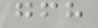gfh
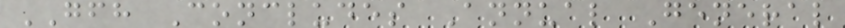GFH Concludes Annual General
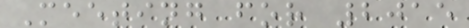Meeting for 2015
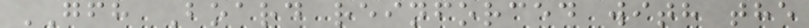GFH Board reinforced with the
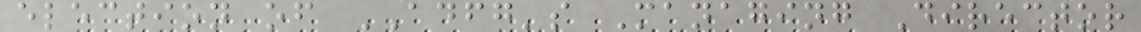election of ADFG's Managing Director
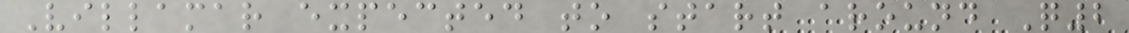Villamar expected to start around Q2
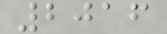2016
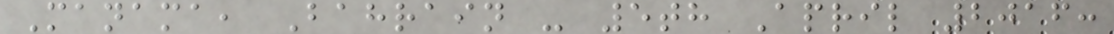Manama, Bahrain - 5th April 2016:
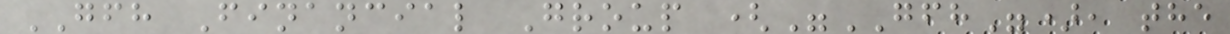GFH Financial Group ("GFH"), the
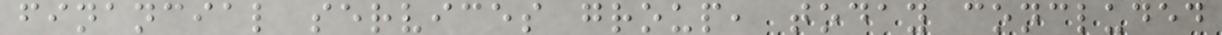financial services group, today concluded
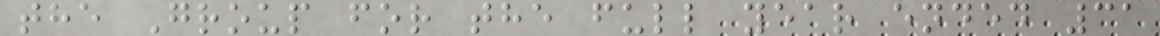the Group for the full year ended 31
